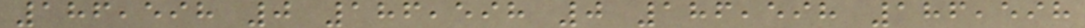186,598 0 186,598 0 186,598 186,598
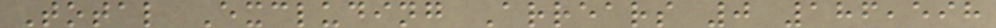Total Excluding Arrears 0 186,598
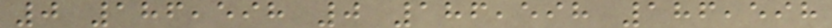0 186,598 0 186,598 186,598
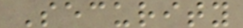Security
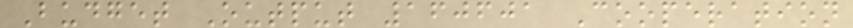Budget Output 160601 Cooperation
